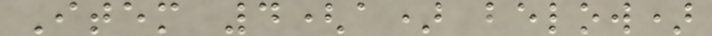Item 4(a) below)
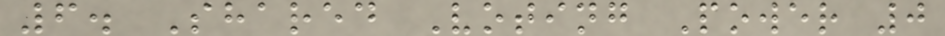6. Shared Voting Power 0
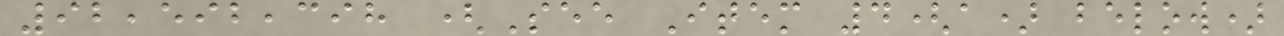92,592,398 (See Item 4(a) below)
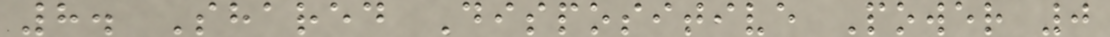8. Shared Dispositive Power 0
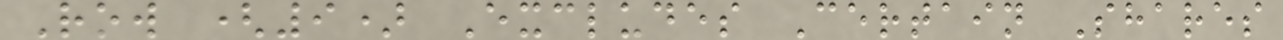Row (9) Excludes Certain Shares
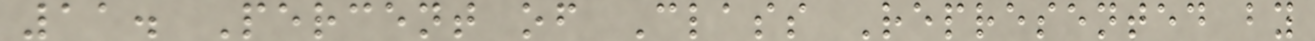11. Percent of Class Represented by
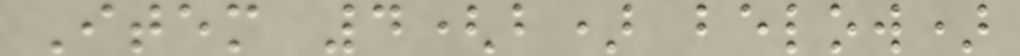Item 4(b) below)
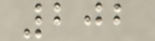202
